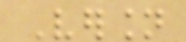Version
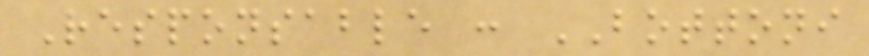Responsable : BOTTONI
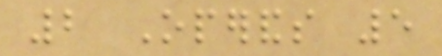2 Operands 5
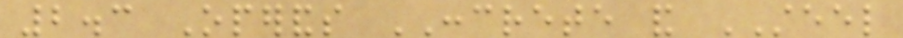2.3 Operands CONCRETE and STEEL
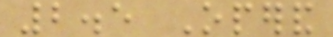2.5 Operand
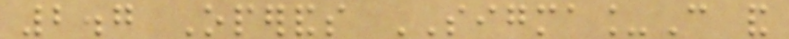2.7 Operands SIGMA_C and
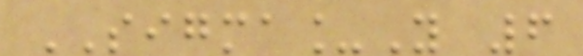SIGMA_Y 6
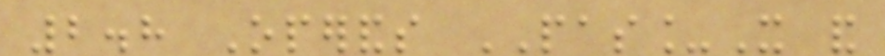2.8 Operands PAS_X and
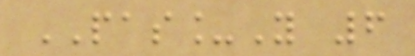PAS_Y 6
